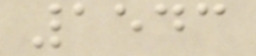1543
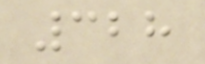328
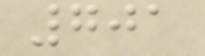701
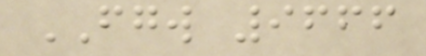FGW 9666
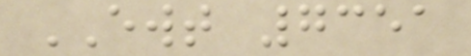EWT 7351
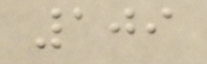109
